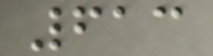613
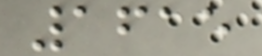1615
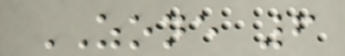ZONE 6
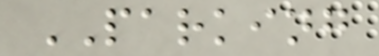PARKING
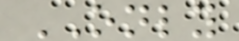ONLY
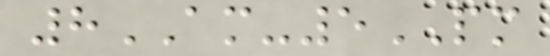8AM-5PM
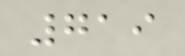719
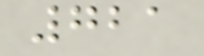721
